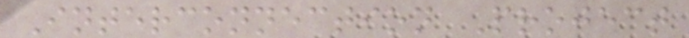Interconnection Project
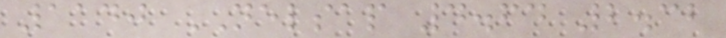1140 NELSAP 4.64 2.32
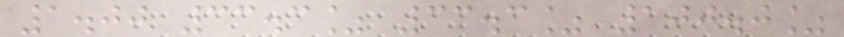1.00 33.3% 33.3% 100.0%
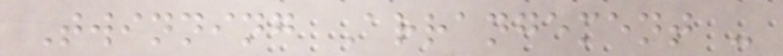Twinning Arrangement -
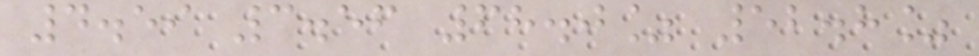4.59 3.56 68.0% 52.8%
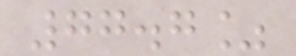77.7%
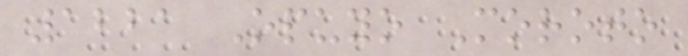1221 Opuyo Moroto
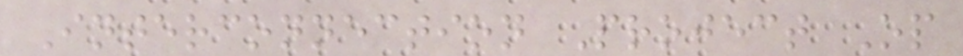Interconnection Project Op
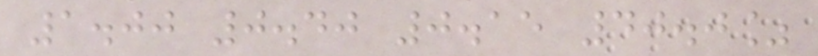1.00 0.40 0.15 40.0%
